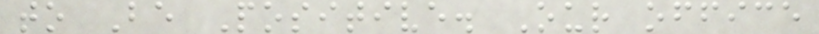to Be Positive. Our office
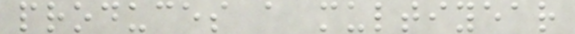produces a multiyear
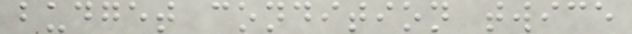budget condition twice
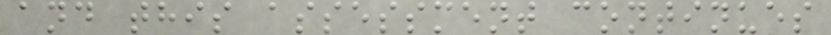and this assessment continues
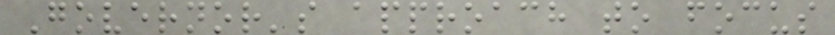Governor's approach to focus
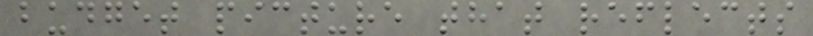budget picture that reflects
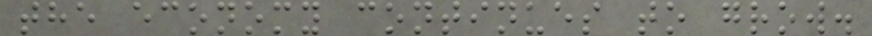the economy continues to grow.
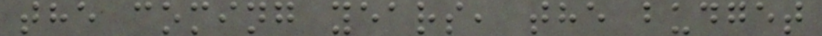the coming years, the budget
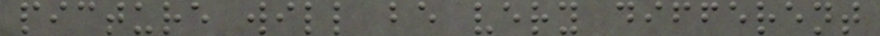picture will be very different
